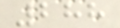288
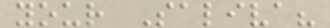your Saliva?
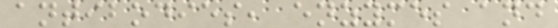antibodies, enzymes and
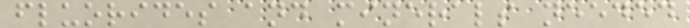fluorides and minerals needed
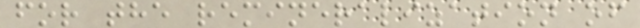for the remineralization of
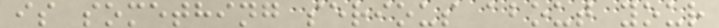is something serious about your
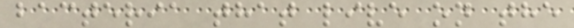bacteria that live on the
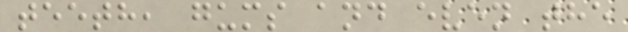teeth, gums and even the
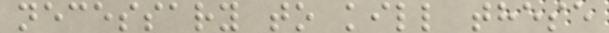necessary to kill these
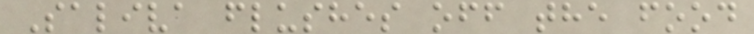Saliva flushes off the food
